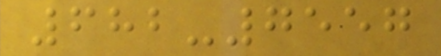682-7557
